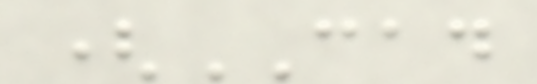(CAD
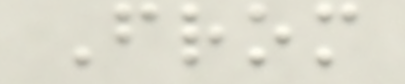From
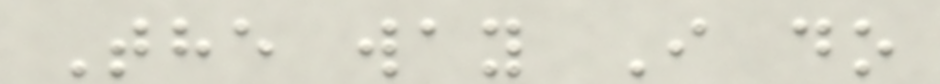The way I do
